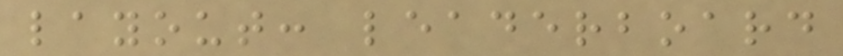layout: leaderboard
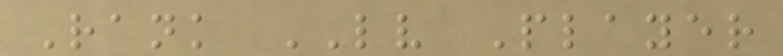Rank LV Player
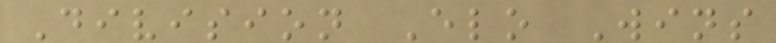Division Elo Wins
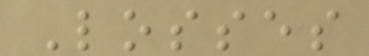Losses
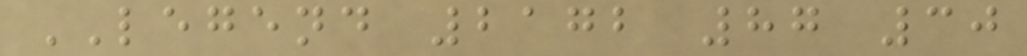LEGEND 2172 87 30
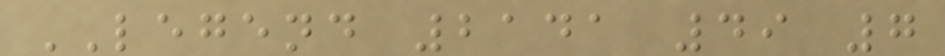LEGEND 2141 49 7
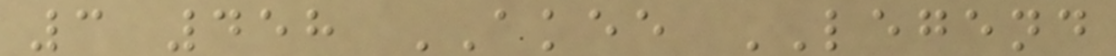3 458 AKEE LEGEND
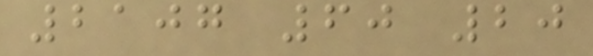2107 60 20
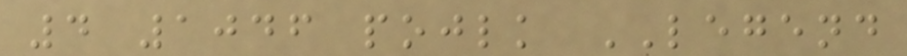4 1046 pojlk LEGEND
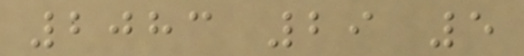2083 29 5
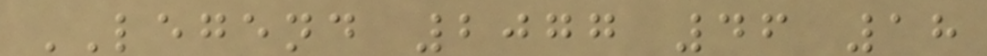LEGEND 2077 46 18
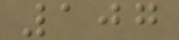107
